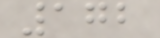172
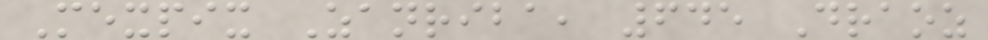Mexpix Zanriba, 645 Draoz
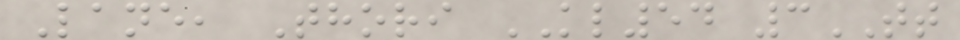Lane, Thori KL54 3TT
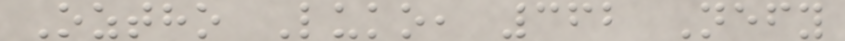Oztho Luko, 362 Nefy
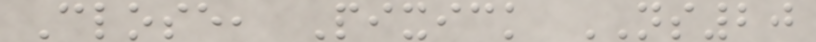Close, Pixick NS20
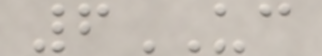6UC
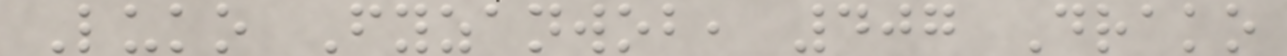Luko Fyzanwob, 407 Drako
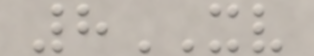8XV
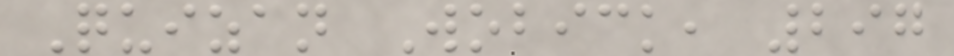Quizan Wobick, 297
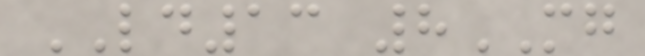LD13 8MG
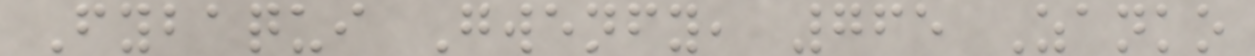Fybaqui Gwenfy, 765 Zanko
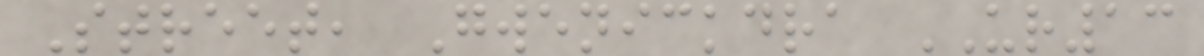Street, Gwenickdra UR13
